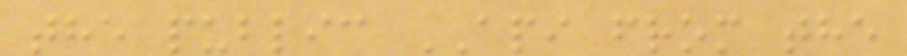the public API from the
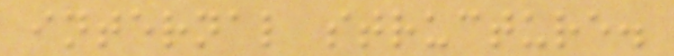internal structure.
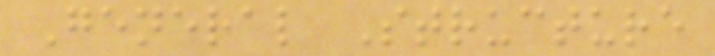General Structure
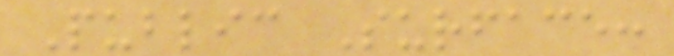Public Surface:
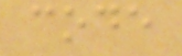code
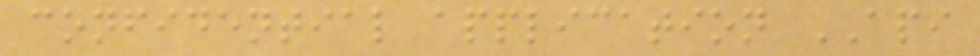confidential application API
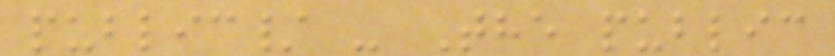public/ - The public
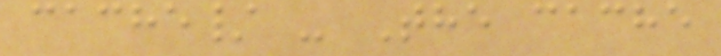cache/ - The cache
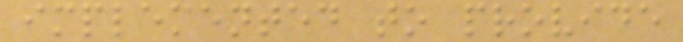implemented to provide
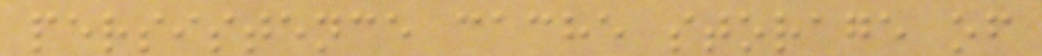persistence cache storage of
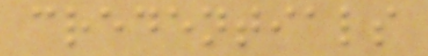credentials
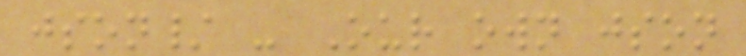json/ - Our own json
